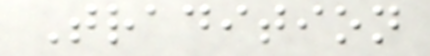Tradition
